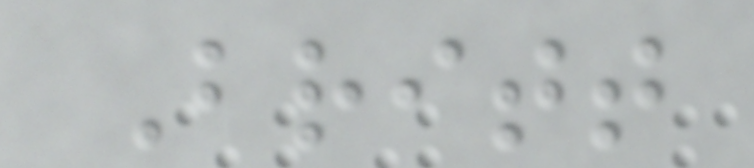Britt
